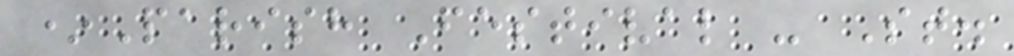*Parish Festival - St.
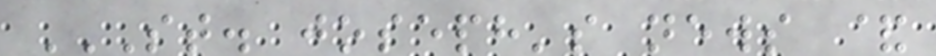ST. JOSEPH'S NEWS &
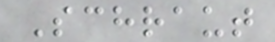Schraut
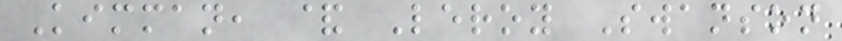Kimman, & Leroy Swanson
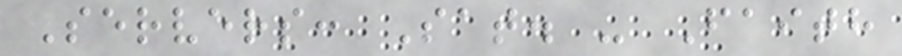Servers: Sat. - Faith
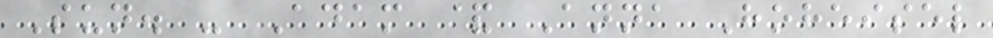Sun. - Adam & Anna Hoheisel
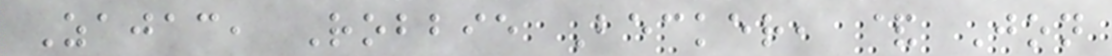Zajac, Robbie Becker, & Jon
